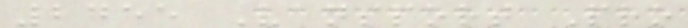2455 Vansport Pro
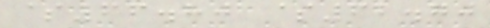$66.80 $62.70
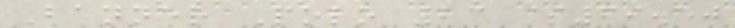Banner Polo 23 $69.50
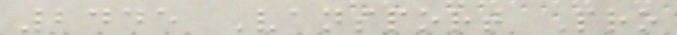2445 Vansport Pro
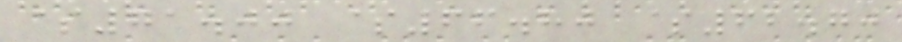$71.00 $66.80 $62.70
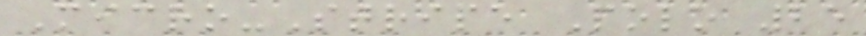Micro-Stripe Polo 25
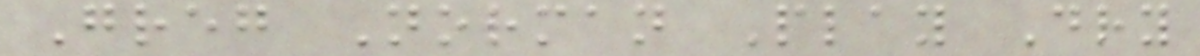Greg Norman Play Dry
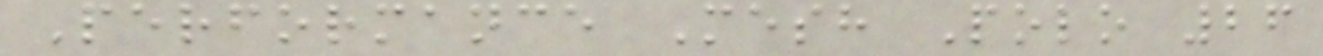Performance Mesh Polo 26
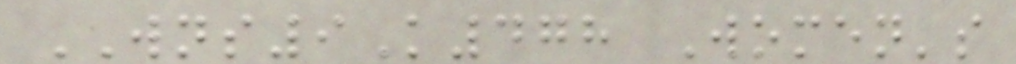WNS9K478 Women's
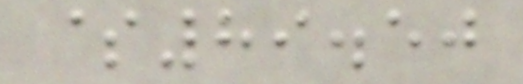$89.50
